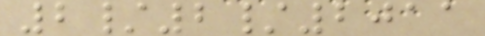2/2/2011
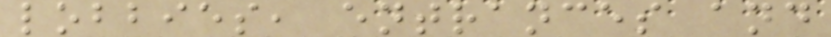lobbies, entrances and
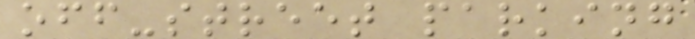off-street parking
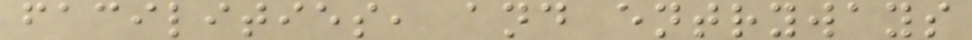facilities, and entryways
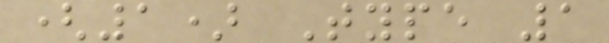(1) Type 1
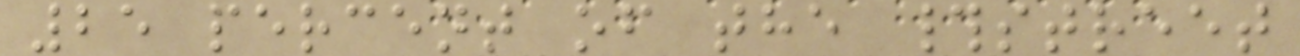25 percent of the #street
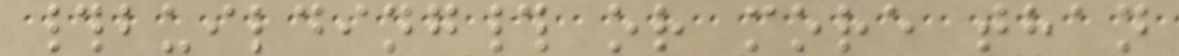#building# or more than
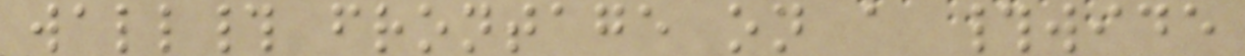wall# frontage on a #wide
